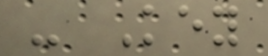- Key
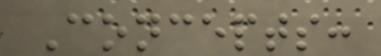Concepts:
